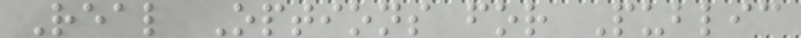Real Options for Public
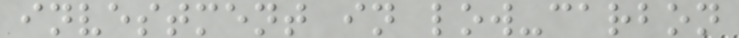investment in low-carbon
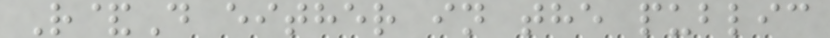R&D either in the public
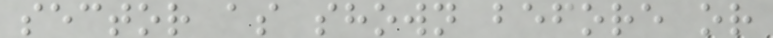sector as shown before or
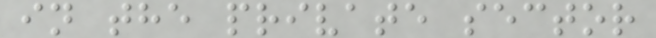in the private sector
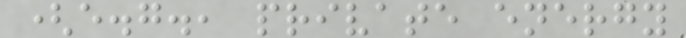(e.g., private energy
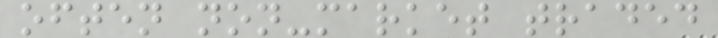often non-market traded
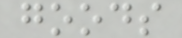goods
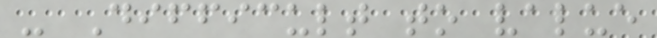- Difficult to value
